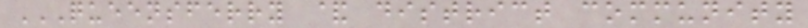QUEENSFERRY & DISTRICT COMMUNITY
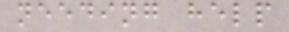needing help
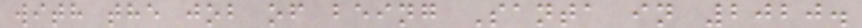with the job of being Santa in 2020.
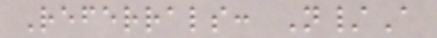Referrals: N/A
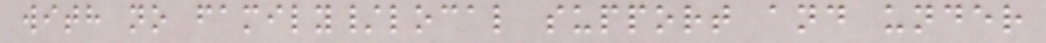with no family/local support and under
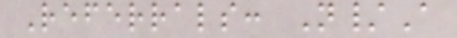Referrals: N/A
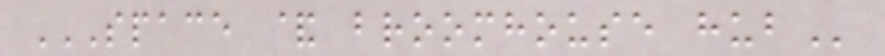SPACE & BROOMHOUSE HUB
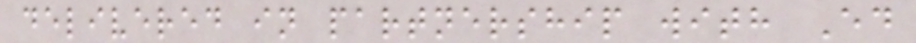delivered in partnership with Ed
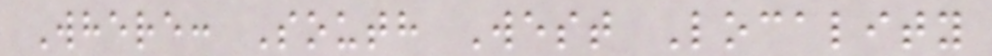Where: South West Locality
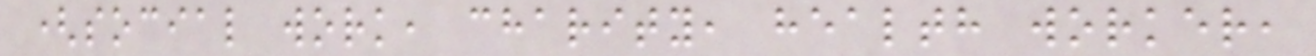(social work, charity, health worker,
